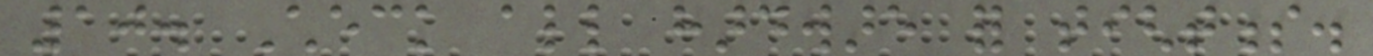10. Check all hardware for tightness.
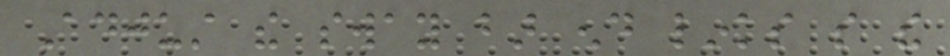Adjust the sway bar end links so the
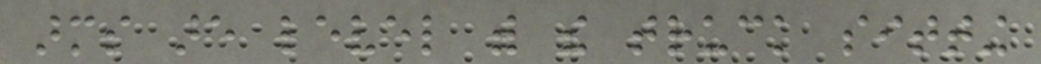arms are level with the truck sitting
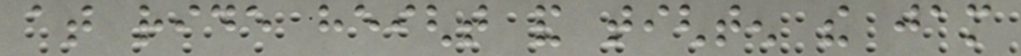at ride height and tighten the jam
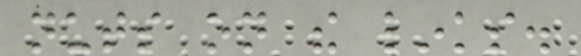nuts on the links.
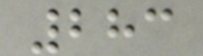283
